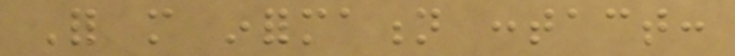For more information contact:
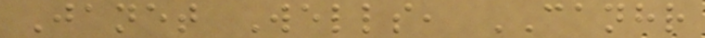Janet Wells, CANHR
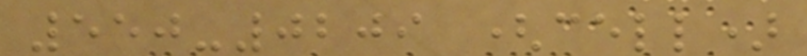550-0209 (cell)
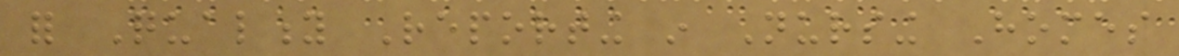for Quality Reporting in Nursing Homes
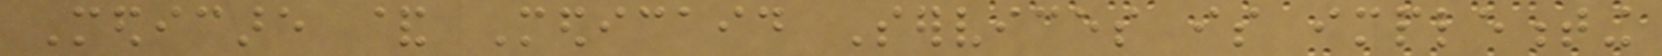Medicare & Medicaid Services is implementing
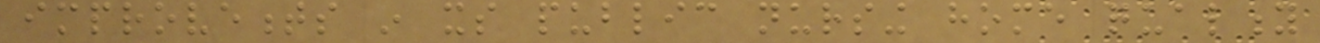improvements in its public nursing home quality
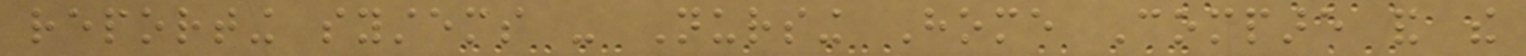reporting systems - Nursing Home Compare and the
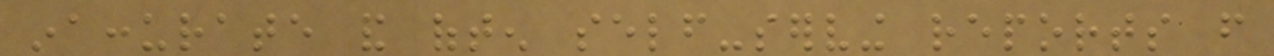inaccurate and often self-serving reports from
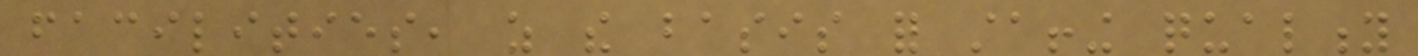facilities, as the basis for staffing quality
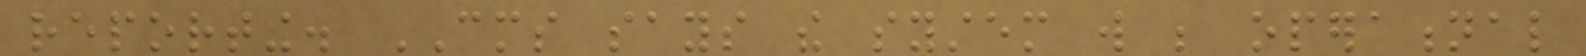reporting. CMS says the system will be operational
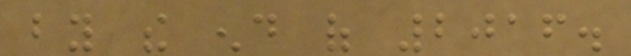by the end of 2016.
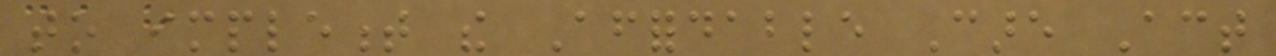to implement the Affordable Care Act
